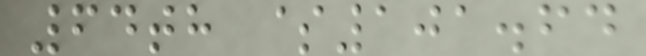64th $101.64
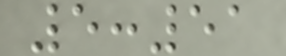5:51
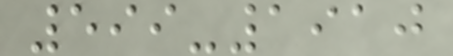599-1910
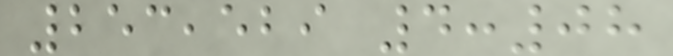253,529 4:08
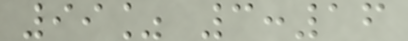99% 3:16
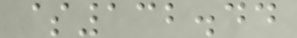$132.44
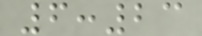6:23
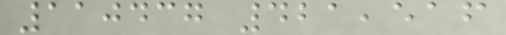110437 421,516
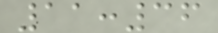11:36
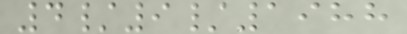4/9/1988
